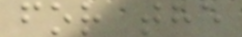for the
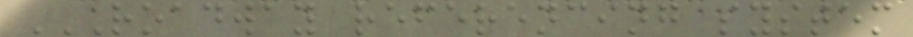ROADWAY REFERENCING SYSTEM
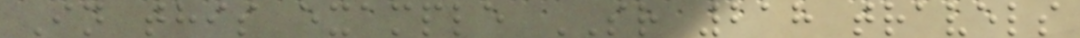In this example SR 218 travels
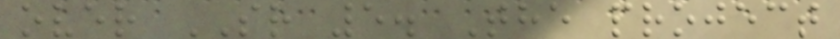over SR 5. The project
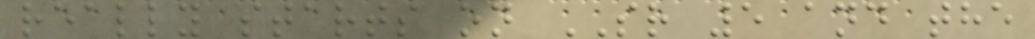really starts on SR 5 and the
